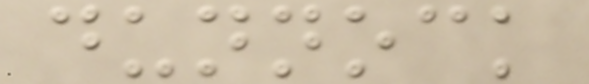dunnock
